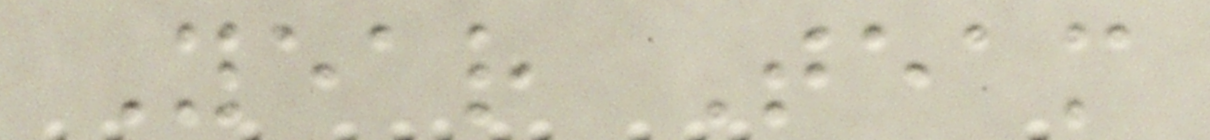Year Team
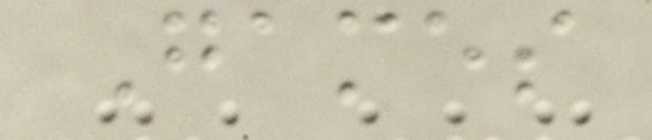Games
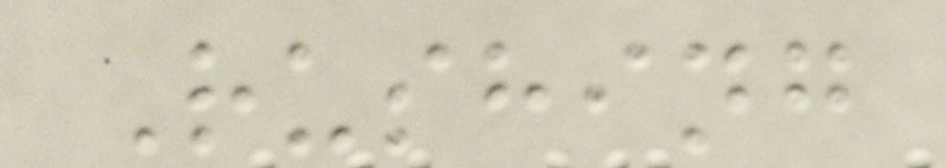Rushing
